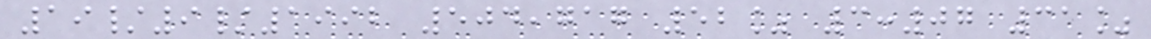19/9/1992 504,717 52% 3:07 31%
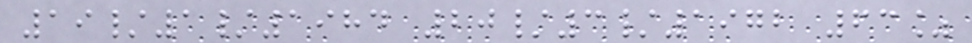19/1/1984 20/3/1972 63%
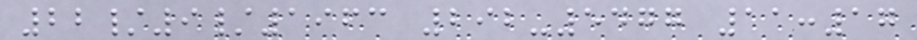22/9/1963 292-5477 11:17
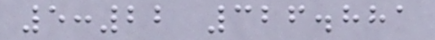5:22 326.881
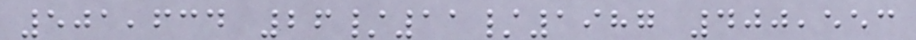501,634 26/11/1987 400,553
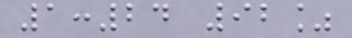1:24 92%
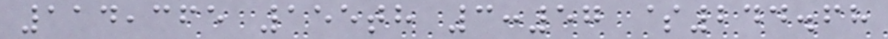114,365 155th 3:57 $244.68
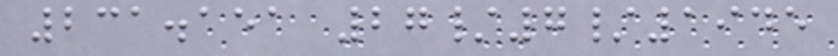231.151 27/7/1945
